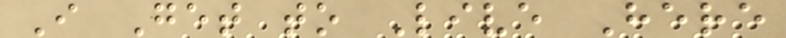I Get to Live Here
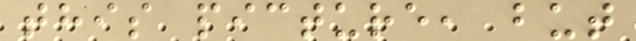this picture, but
